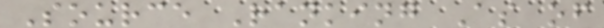Source Ranking As of
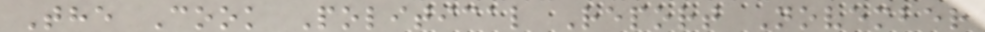The Cook Political Report November
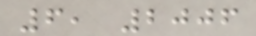6, 2006
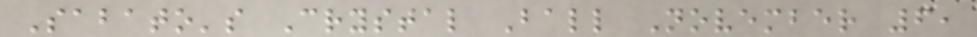Sabato's Crystal Ball November 6,
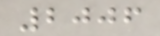2006
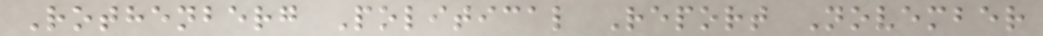Rothenberg Political Report November
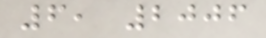6, 2006
